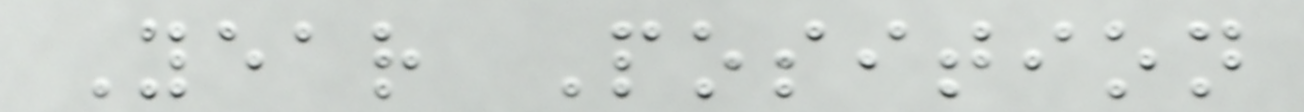Year Position
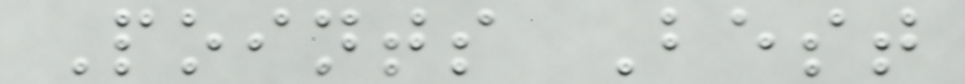Points Best
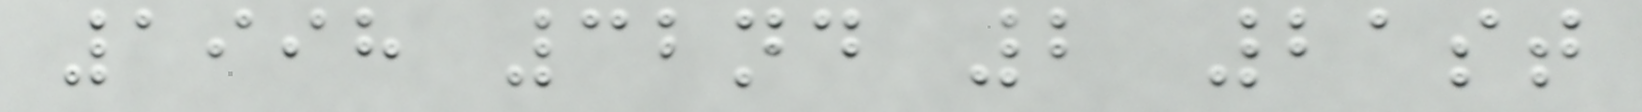1998 32nd 2 21st
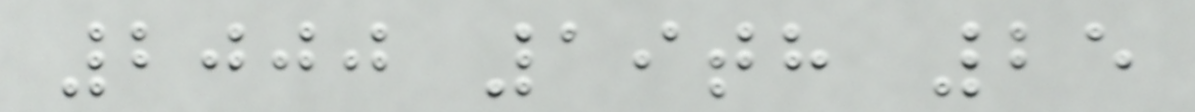2000 19th 25
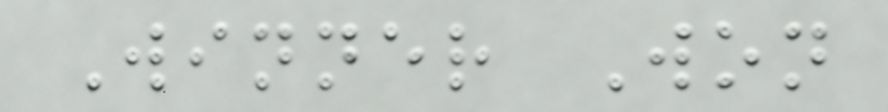Winner Won
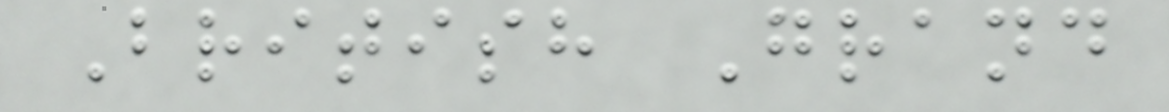British Grand
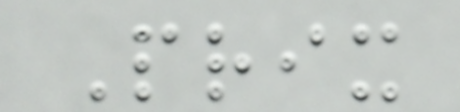Prix
